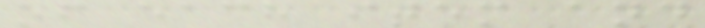of each item and
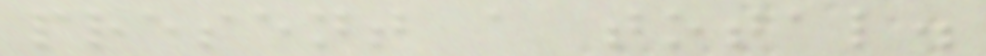present a total.
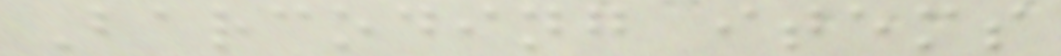Barcoding items
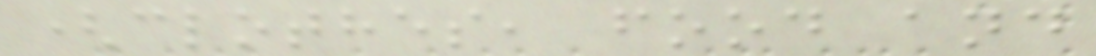(clothes, food and
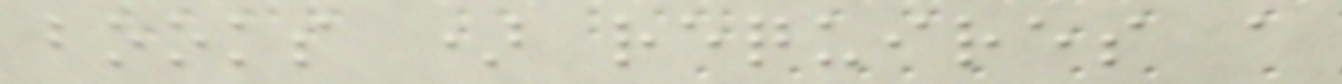books ) requires a
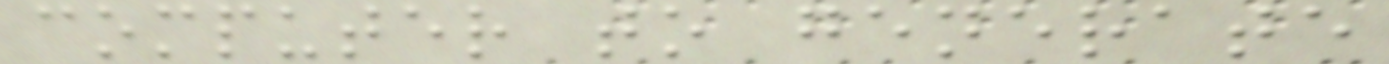computer to generate
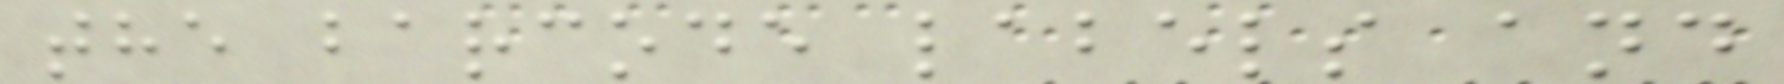the barcode labels and
